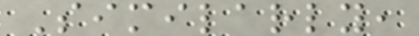Similarly,
